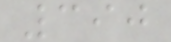390
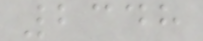2348
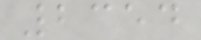2354
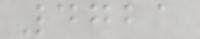4721
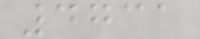4731
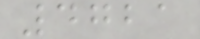4721
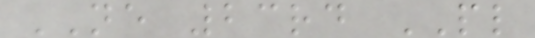NE 23rd PL
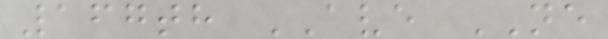167th AVE NE
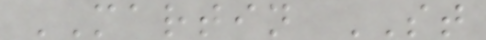MARTIN ST
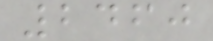2460
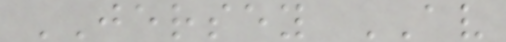JERSEY AV
